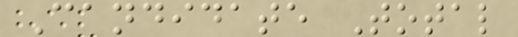Candidate Total
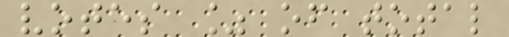votes % of total
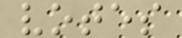votes
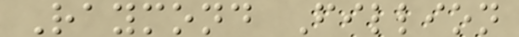Raymond Fillion
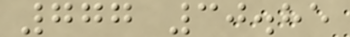777 30.85
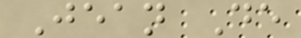Jean De
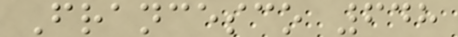Francesco 648
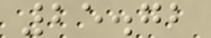25.72
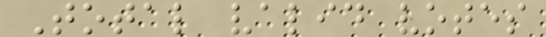Total valid votes
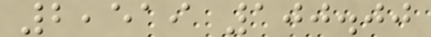2,519 100.00
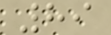89
